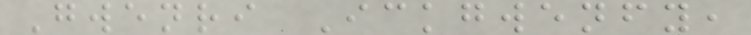Gwenri Ickgwenfy,
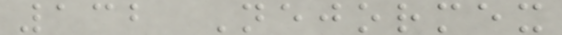132 Nejormex
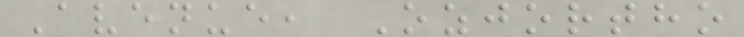Avenue, Ozjortho
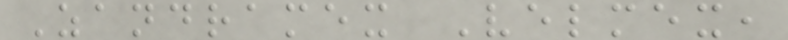Zandramex Velmex,
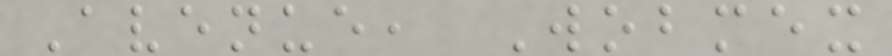Avenue, Wobmex
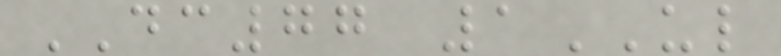DC77 1UL
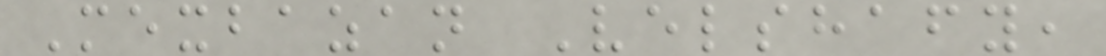Mexbazan Velshafy,
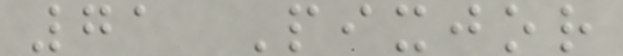71 Pixjor
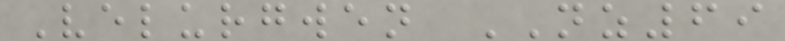Velurgwen NZ69
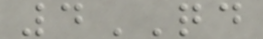4QD
